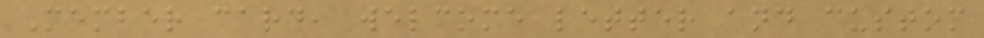Member card, welcome letter and custom
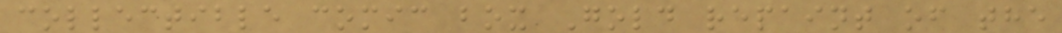collectible comic box Gold repaint of the
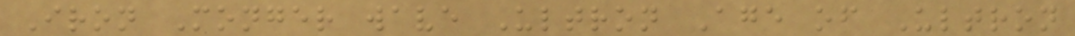Iron Monger wave Ultron Age of Ultron
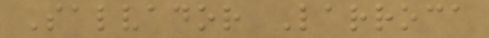Salvador Larroca
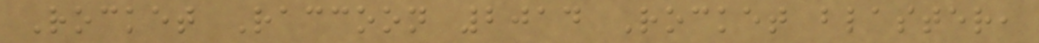Rocket Raccoon 2014 Rocket blaster,
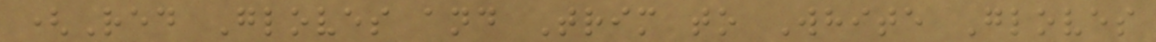(Red Gloves and Trim to White Gloves
